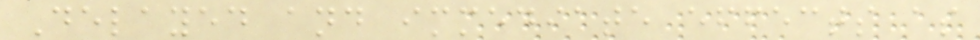Delayed and immediate effects as
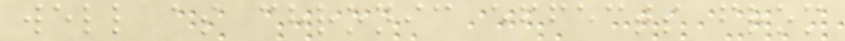well as chronic effects from
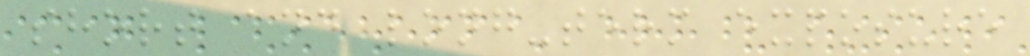short and long-term exposure
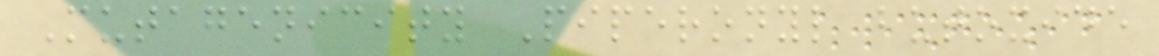Mutagenicity Piperonyl butoxide
